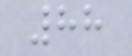88
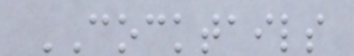COCKTAILS
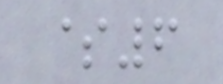$6
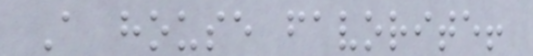A house favorite!
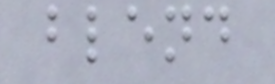blend
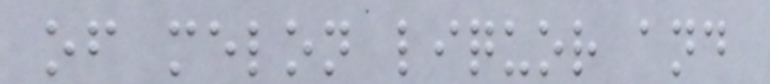of melon liquor and
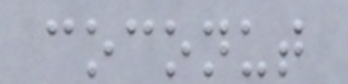coconut
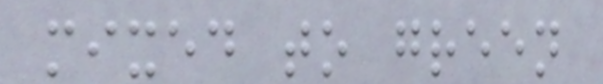mixed to green
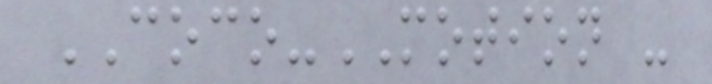COCO-MOTION -
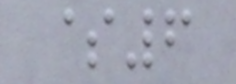$6
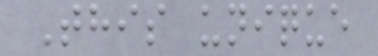This unique
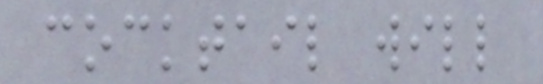cocktail will
